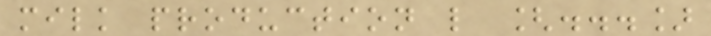milk production l [...]
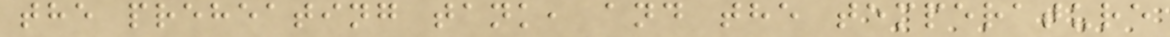the preheating tank, and the temperature
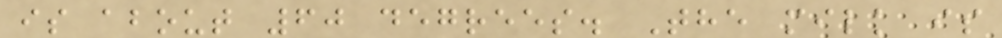is about 60 degrees. The milk is
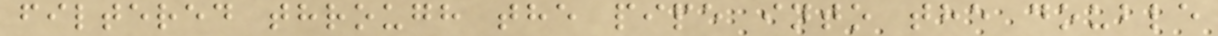filtered through the pipe into the double
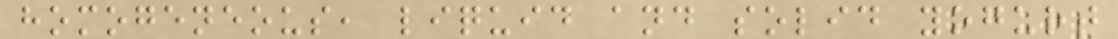homogeneous, liquid and solid yogurt
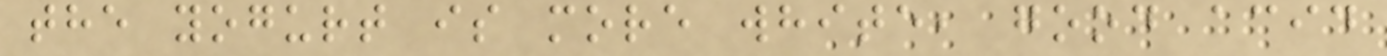the yogurt is more white, good acid
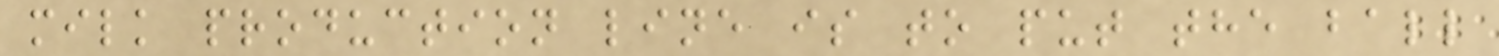milk production line is to put the ball
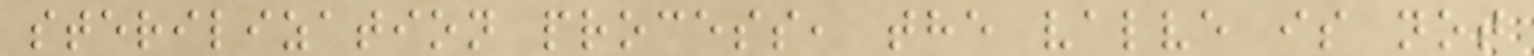sterilization process, the valve is not
